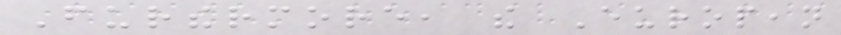Furthermore, the European
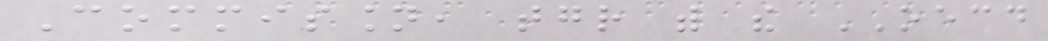Commission, together with the OECD
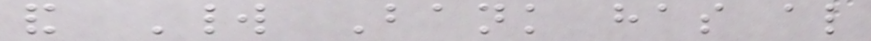and World Bank has also
